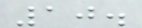10.
